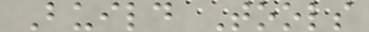Build Tools
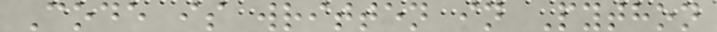Code is written in Python
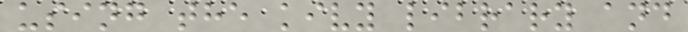using the kivy library and
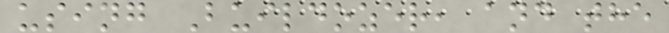using Buildozer, and the
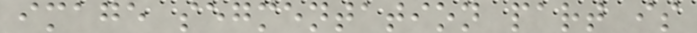image segmentation part is
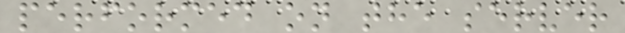performed on the server
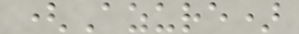(Azure)
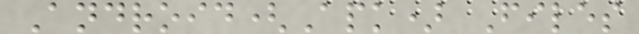Android(Apk) Files
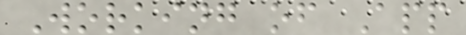Working of App
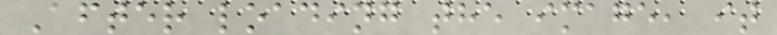After loading the image, it
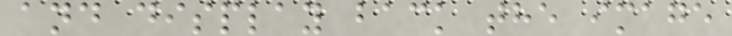and display back the image
